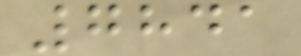7841
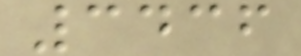3436
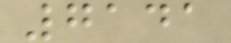7141
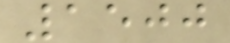1500
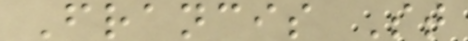Francis St
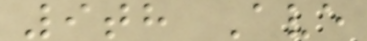9th Ave
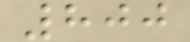800
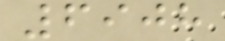6908
